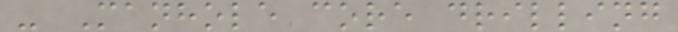- Manhole core drilling
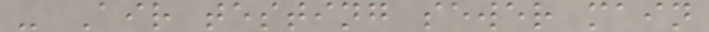- Air testing sewer main
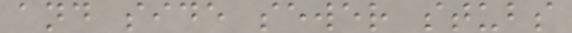and side sewer stubs
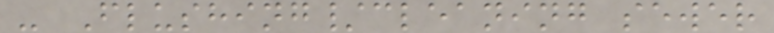- Flushing/cleaning sewer
